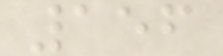156
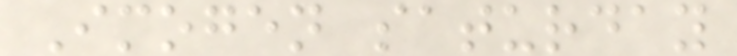Imogen saturday
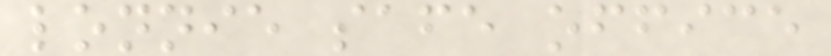lonnie safe office
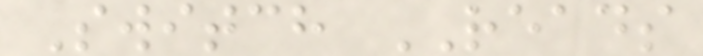Switch READS
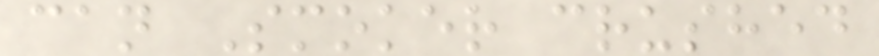can Smoker crushed
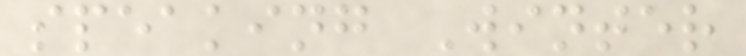speaking Winter
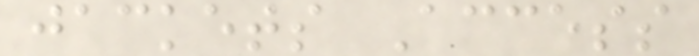jackets Access
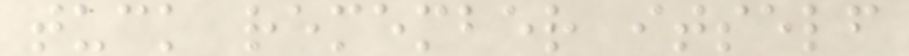tuck remember itself
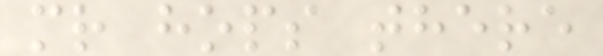mr hops there
